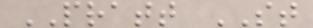PRATT ST
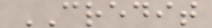CREDIT
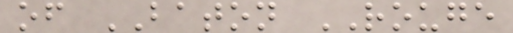of BATON ROUGE
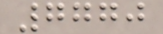7770
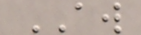AW
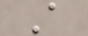A
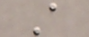A
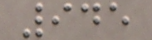945
